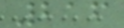216
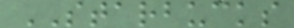STARBUCKS
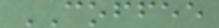COFFEE
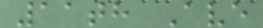11th Ave
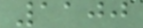1100
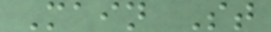Main St
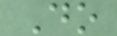Do
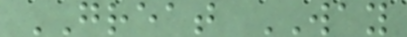GREAT WAY
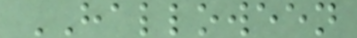HALLOWEEN
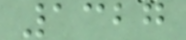1327
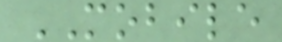MOBILE
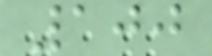100
